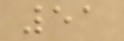51
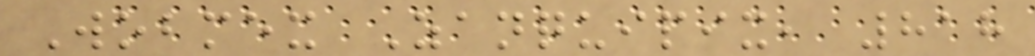Wobmex Zanquipix, 818
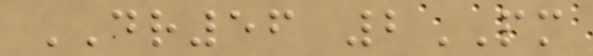DR56 2PM
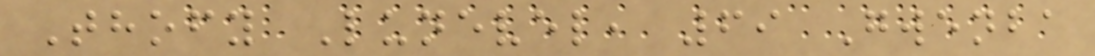Thofy Lunevel, 69 Gwenba
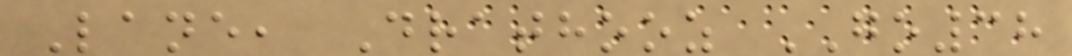Lane, Drathooz GO38
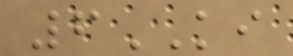6KI
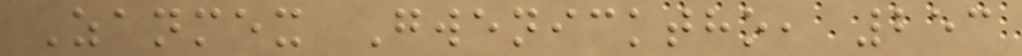Zanmex Gwenicktho, 253
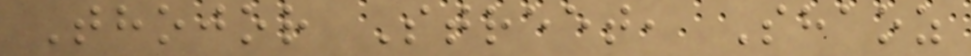Thojor Street, Shaoz
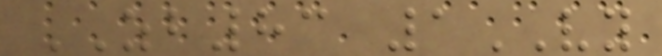ZB83 1VY
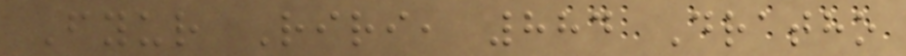Fyur Riri, 884 Dratho
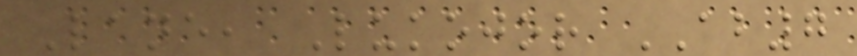Lane, Lukojor AB7
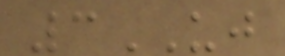3UJ
